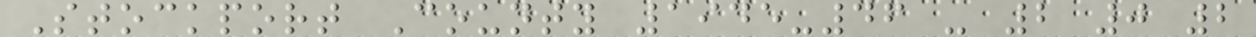Stockport County 1945-46 - 2 0 2
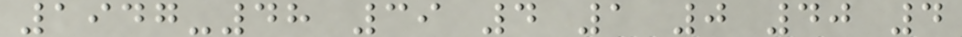1947-48 39 4 1 0 40 4
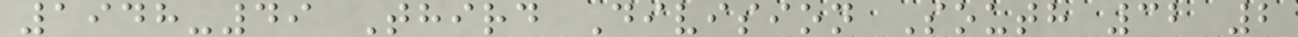1948-49 Third Division South 32 2
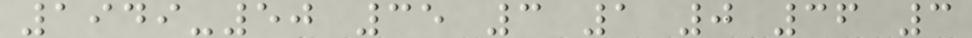1949-50 35 3 1 0 36 3
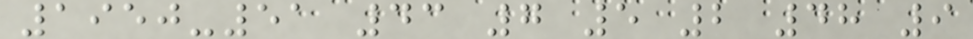1950-51 43 7 5 2 48 9
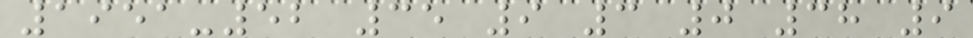1951-52 35 9 3 0 38 9
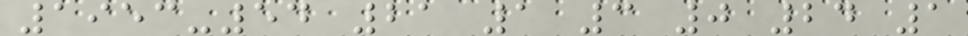1953-54 21 1 3 0 24 1
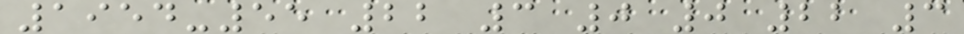1954-55 22 3 0 0 22 3
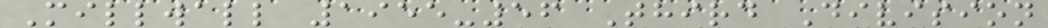Millwall 1955-56 Third Division
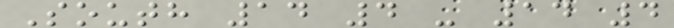South 14 4 - 14 4
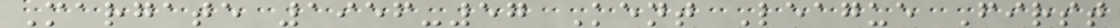Margate 1956-57 Kent League First
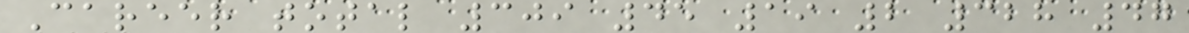Career total 309 45 19 2 328 47
